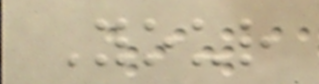Your
